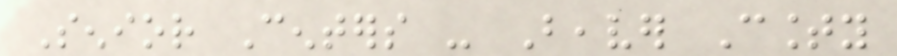Senior Centers - Beaver County
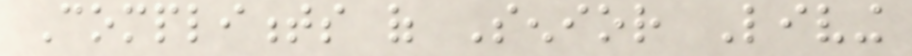Compliments of Senior Living
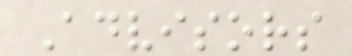Advisors
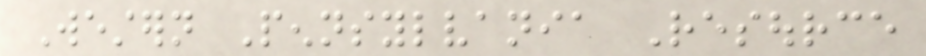Western Pennsylvania Resource
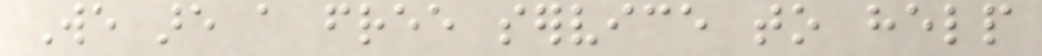We are a free service to help
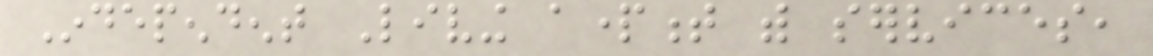Independent Living apartment with services,
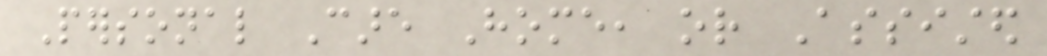Personal Care Home, or Assisted
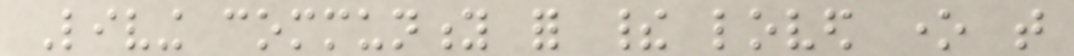Living community for their loved one that
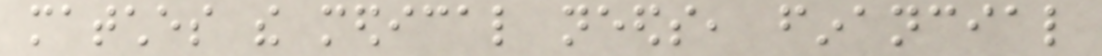matches the medical needs, financial
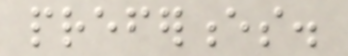preferences.
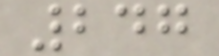247
